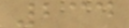234
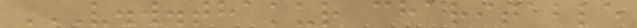V.W.THAKUR CHARITABLE
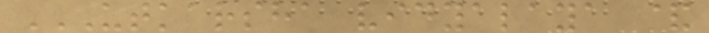UTKARSHA VIDYALAYA &
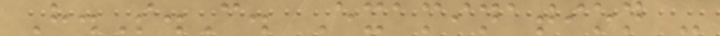H.S.C. Examination -
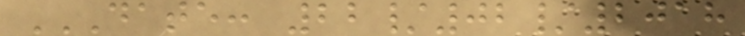DATE: 22/02/2018
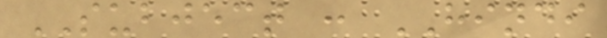SUBJECT : HINDI
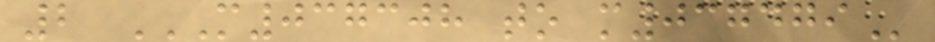2 M037308 TO M037479
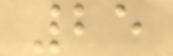25
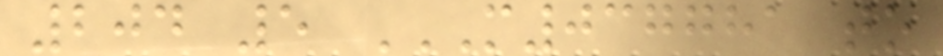204 5 M037781 TO
